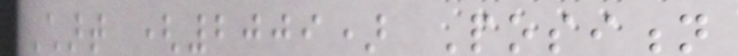Chart (2009) Position
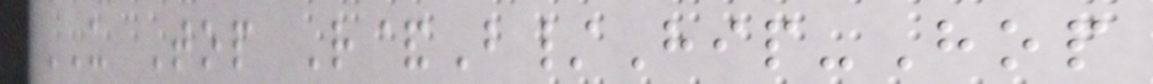US Top R&B/Hip-Hop
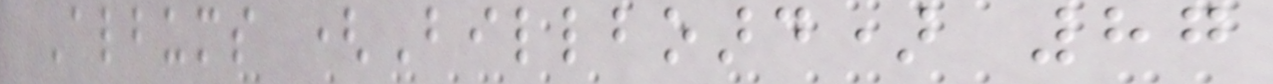Albums (Billboard) 87
